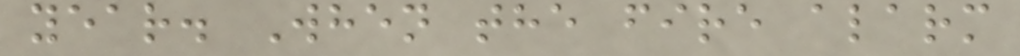year. When the fire alarm
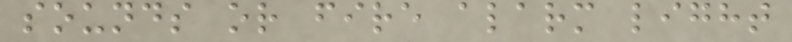sounds or fire alarm light
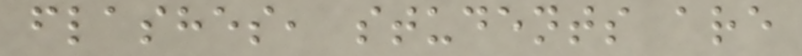flashes, students are
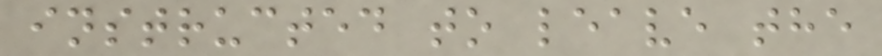instructed to leave the
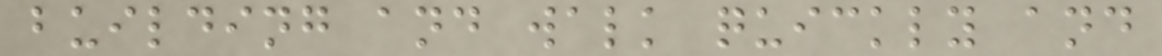building and walk quickly and
